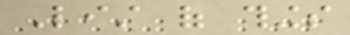List of things
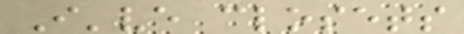I've closets
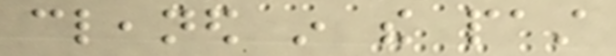cleaned in the past
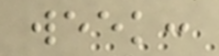week:
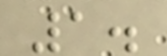1.
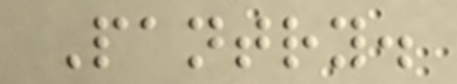Pantry.
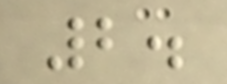2.
